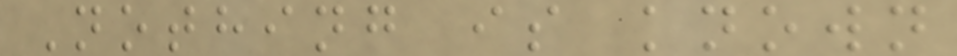Nothing is known
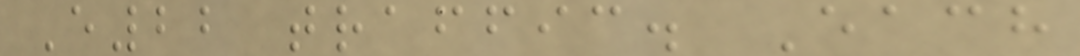E22 traffic. Each
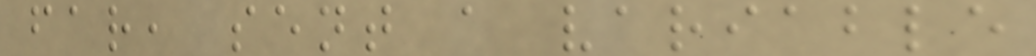far, sent a variable
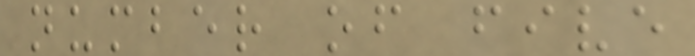number of five
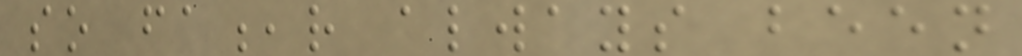so fa,r always been
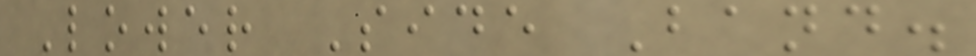Lower Side Band.
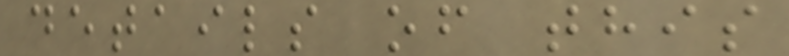details of this
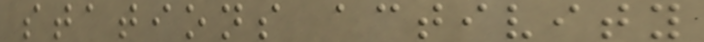stations activity
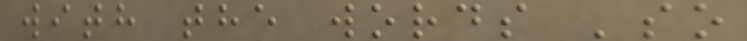with the words 'so
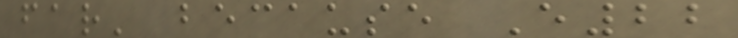far' because E22
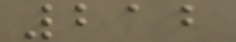212
